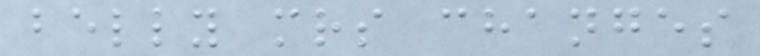belly mrs changes
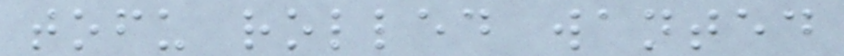tofu rolled wanted
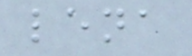lena
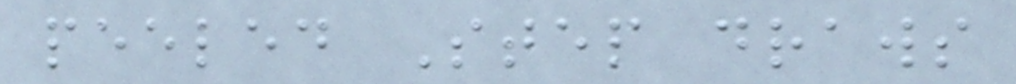peeled Step draws
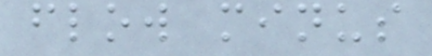flow minus
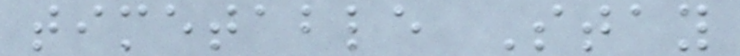timetable Stay
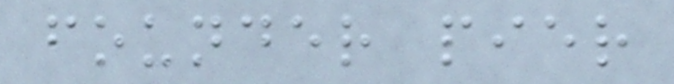founder pier
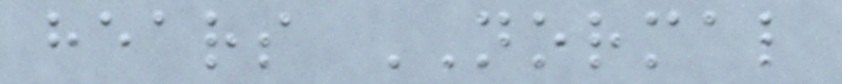hears NORMAL
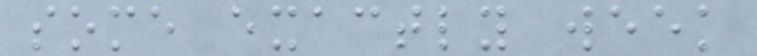some exactly week
